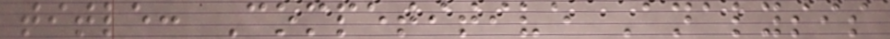title: Competitive Analysis
